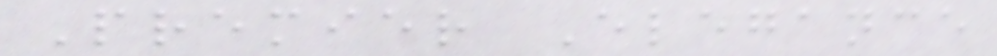Premier Elegance
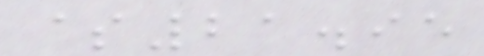$21.95
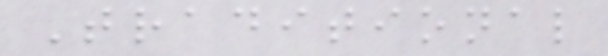Traditional
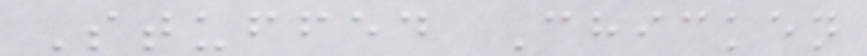Stuffed Chicken
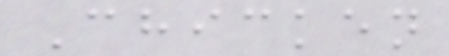Chicken
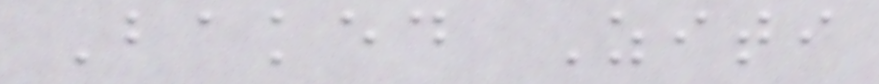Baked Ziti
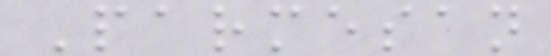Parmesan
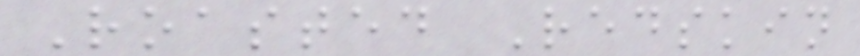Roasted Redskin
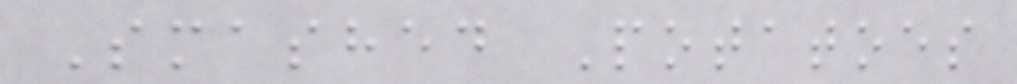Smashed Potatoes
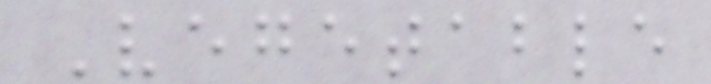Vegetable
